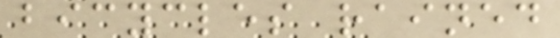bicycles rained
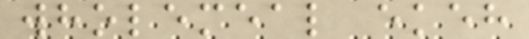wholemeal ekeh
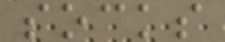socks
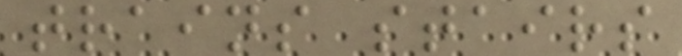trains stairs
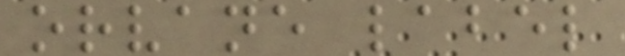orvane label
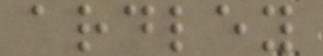ardley
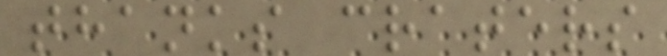thanks craters
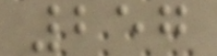257
